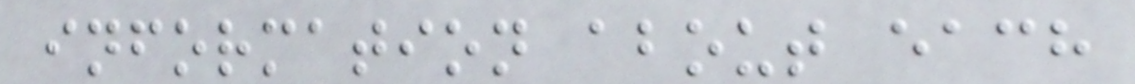information about each
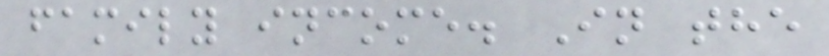family income. In the
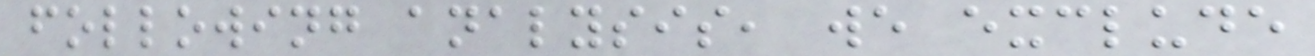following analysis, we exclude
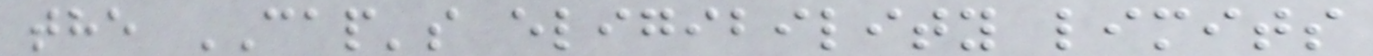the CAP's eligibility limits
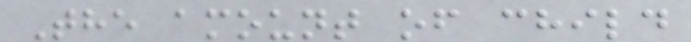The amount of child
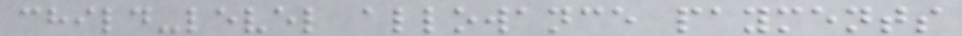child-level allowance payments
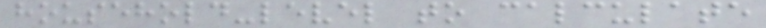household-level to calculate
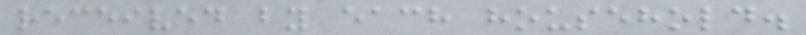received by each household.
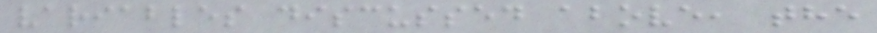variables discussed above, the
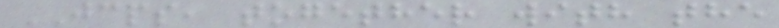JCPS, together with the
